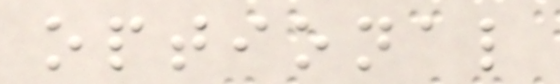optional
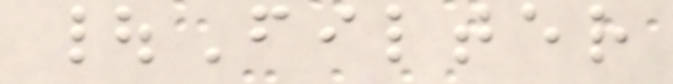|Filter
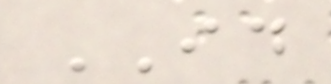ID
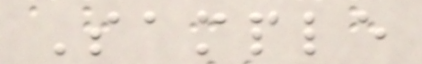Sample
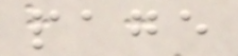page
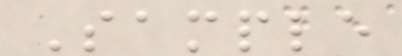Sample
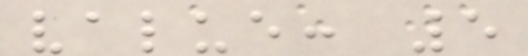value: 5
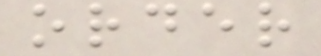order
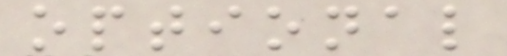optional
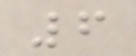6
